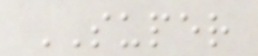SUPER
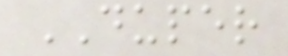DUPER
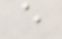e
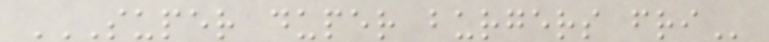SUPER DUPER BURGERS FRI
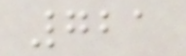721
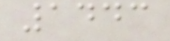1443
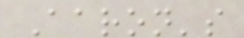Aaron's
